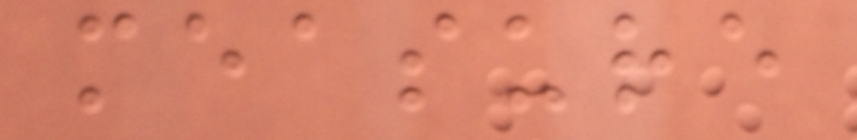measure
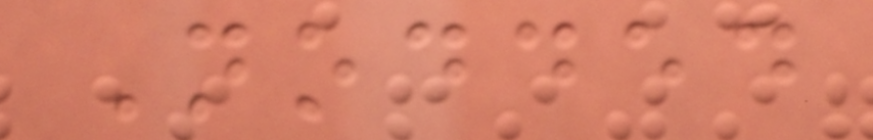Nodded
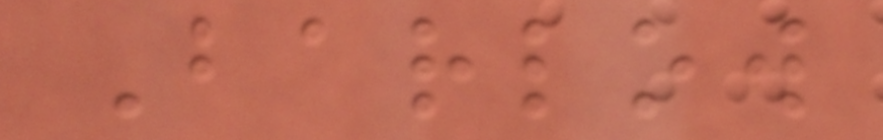Barlow
